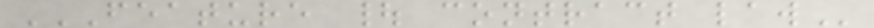FEATURE | CONTRACT LAW
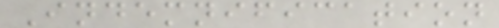Indemnification
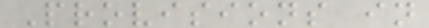Provisions in
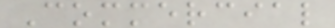Commercial
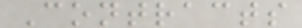Contracts
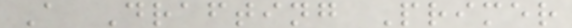A Drafting Primer
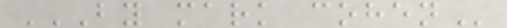BY MARK COHEN
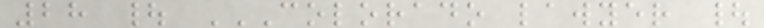28 | COLORADO LAWYER |
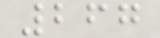267
